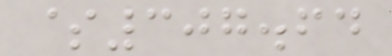$307.64
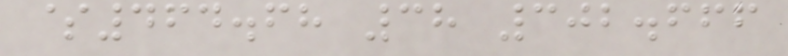$464.68 38 302.666
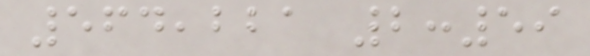564,221 2:59
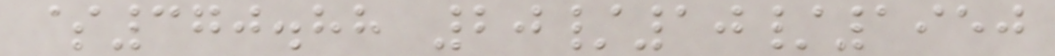$370.88 20/10/1950
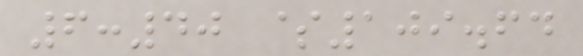6:40 $109.64
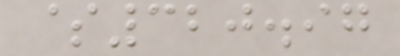$320.97
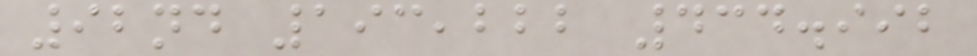92nd 193,222 434.992
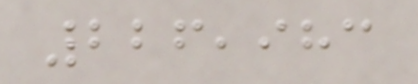226,983
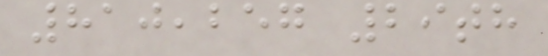810,257 29th
